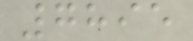7895
